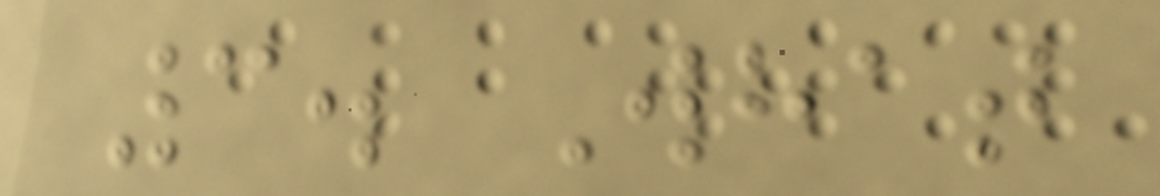3. What
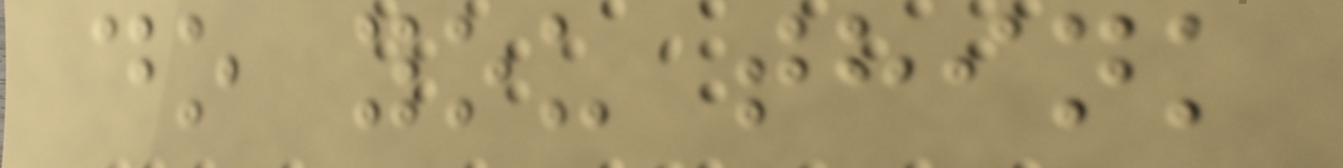do you think
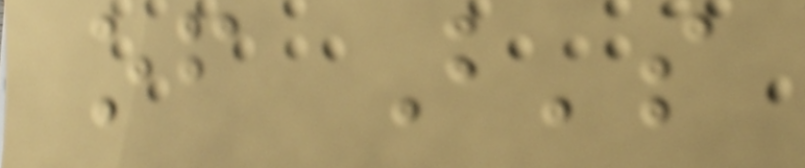of B's
